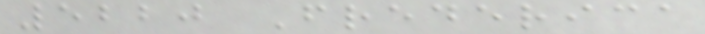5220 Frederica
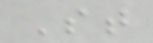St
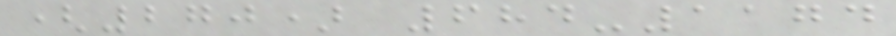(270) 684-1174
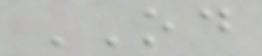OD
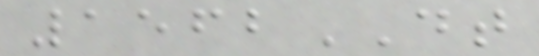1562DT
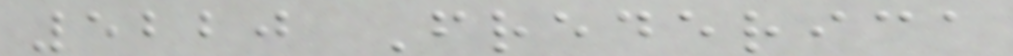5220 Frederica
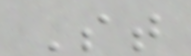St
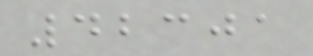42301
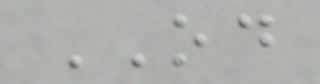OD
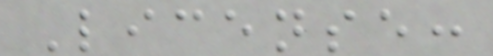License:
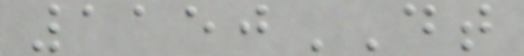1150DT
